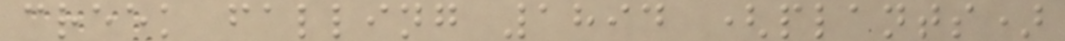creek falling 1894 (plants)
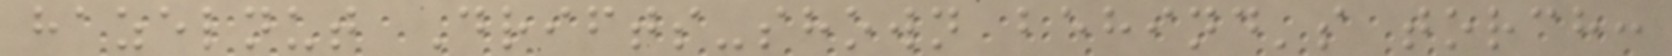hazelnut Drifts-shown behind's torch:
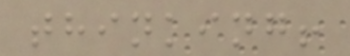thinking!
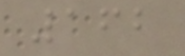162
